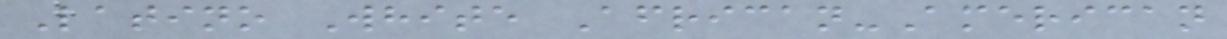Latino White African-American
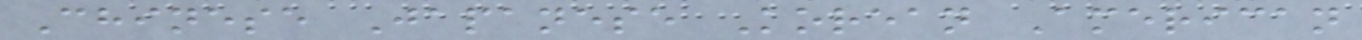Chinese Japanese Korean American
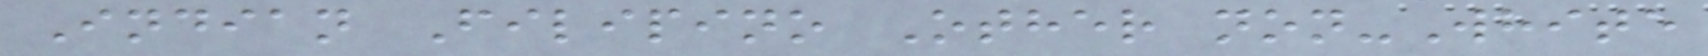Indian Filipino Other non-White
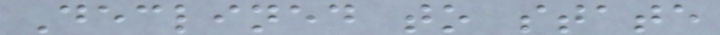Declined to state
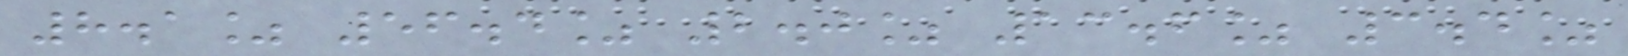8.1% 56.4% 2.0% 13.6% 3.4%
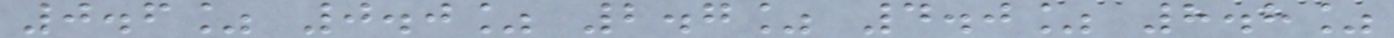0.6% 0.0% 2.7% 4.0% 8.8%
